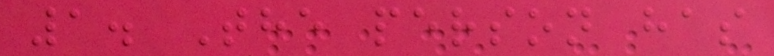1. The person has
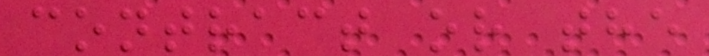contract or the
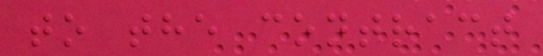to the contract
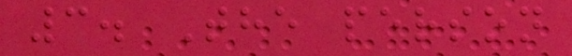3. The person
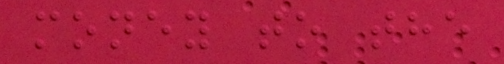money to the
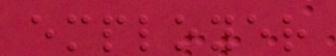employer
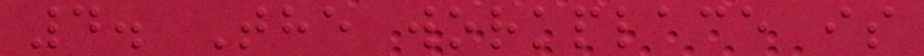4. The workplace is
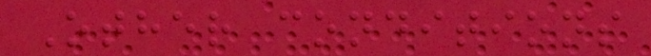Other conditions
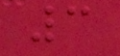3
